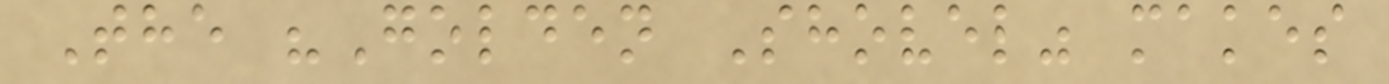The "Golden Shovel" makes
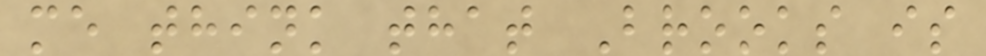me think that Brooks is
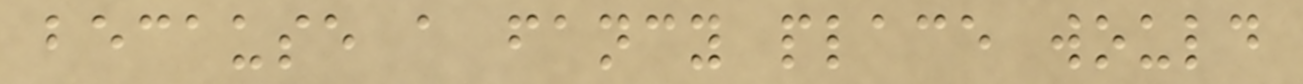because a fancy place would
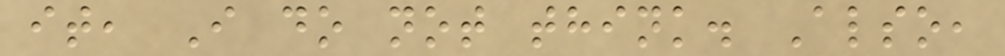it, I do not think. Also,
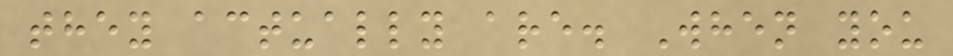they actually are. When you
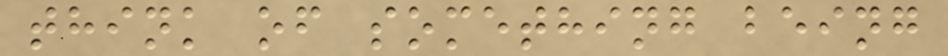think of something being
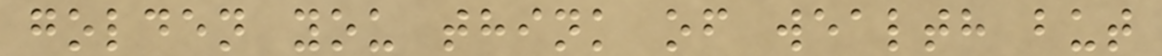golden you think of wealth but
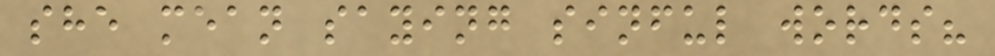she mean saying sinful words?
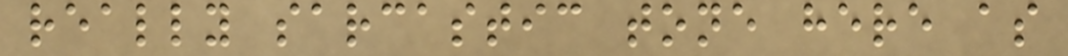really sarcastic tone here as
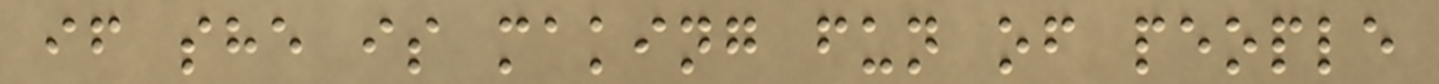if she is making fun of people
